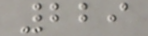229
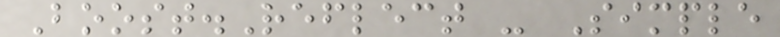Boost.Reflect - Simple
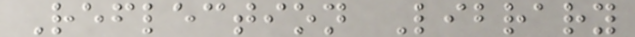Reflection Library
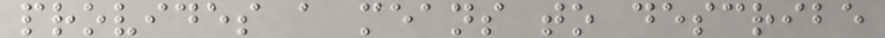provides a means to describe
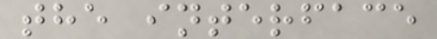the interface
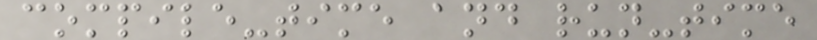compile-time and run-time
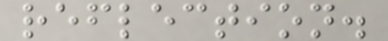reflection.
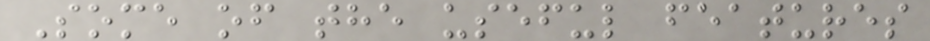Some of the useful features
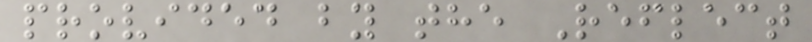provided by the Reflect
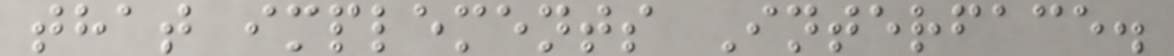that implements Interface.
